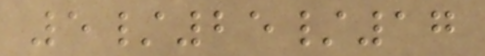5/25/17
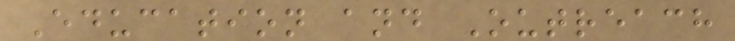Education and Outreach
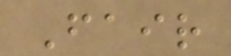Fair
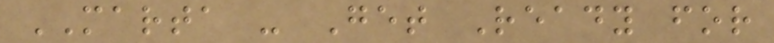MARTA - Get Ready for
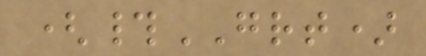(#GRT)
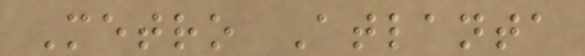Metro Atlanta
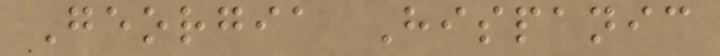Georgia Hispanic
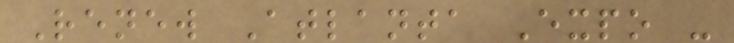Renew Atlanta Expo -
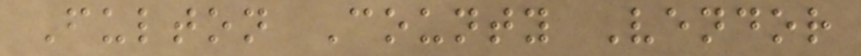Fulton County Vendor
